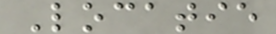Locatie
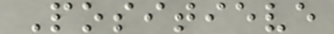Positieve
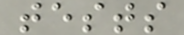tests
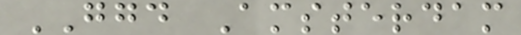GGD Amsterdam
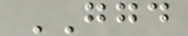GGD
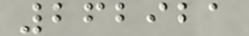262921
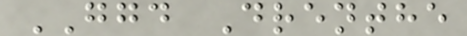GGD Drenthe
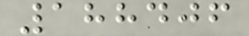188406
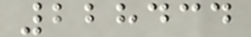228434
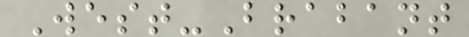West-Brabant
